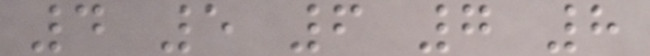4 5 6 7 8
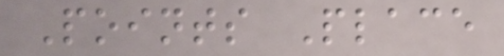Points Place
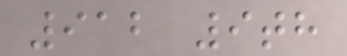912 9th
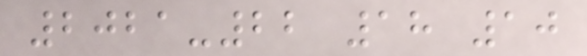2021-22 18 10
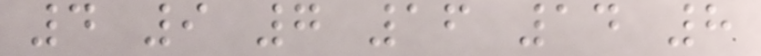4 9 7 16 14 8
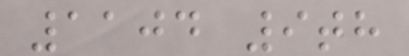1104 9th
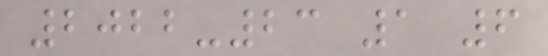2022-23 1 6
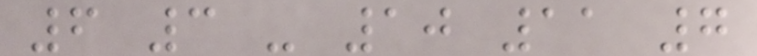6 3 - 10 11 7
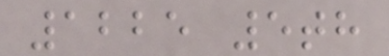1225 5th
